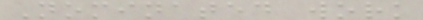Nominated work
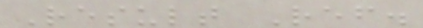Result Ref.
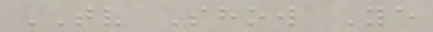TV Show Ye
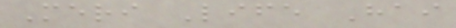Meri Life Hai
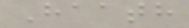Haath
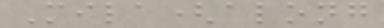Mila(along
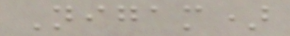Nigam)
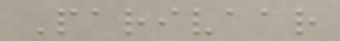Parivaar
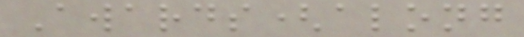Awards(along
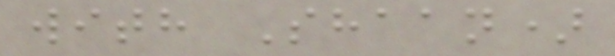with Shaan)
